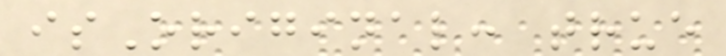isOriginal: true
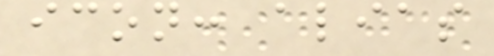icon: alias
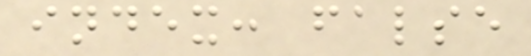index: false
